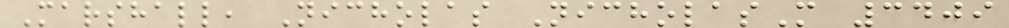Marshall, Nicholas NicholasM 3409
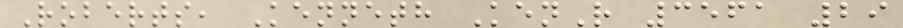Roberts, Kenneth KenR 3561 29
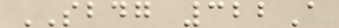SBDG 322A
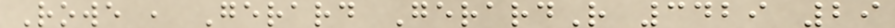Rowe , Gerard GerardR 3429 29
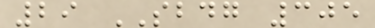29 SBDG 305
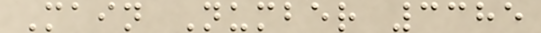Main Number 3385
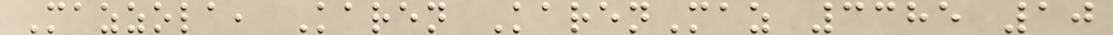Mazzola, Karen KarenMaz 3385 10
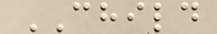CHILD
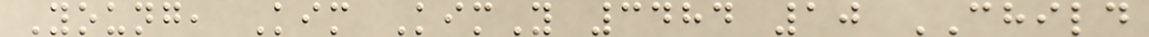Young, Kim KimY 3484 10 CHILD
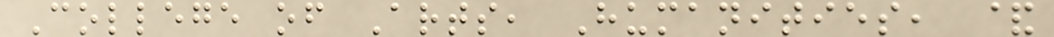College of Arts, Humanities, &
